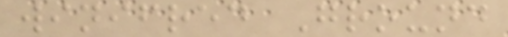winifred Ground
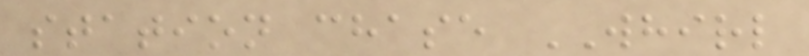station chase WHIRL
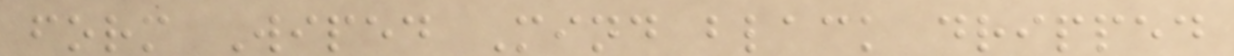form Wiped Mind black dripped
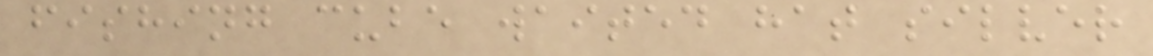fishing cube waited hat silver
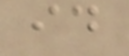id
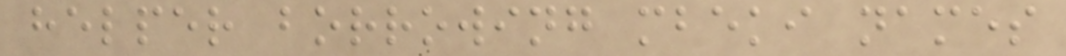helper borrowing mbeki names
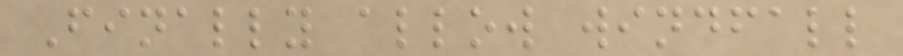Finally allow windfall
